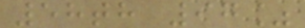58th 97%
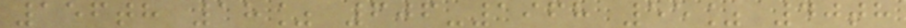156th 18% 606-1968 55% 40th
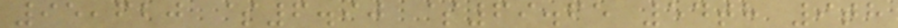95,620 $6.90 $69.65 54th 9th
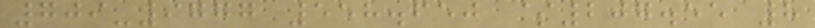709-9777 558.650 $207.55 8
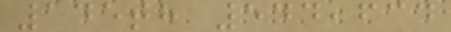145th 544,634
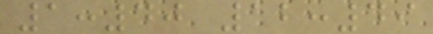1:40 12:49
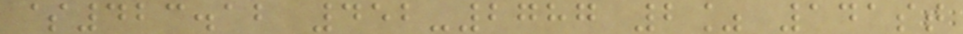$423.12 452-2787 2% 141st
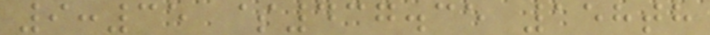9:35 $437.35 158th
